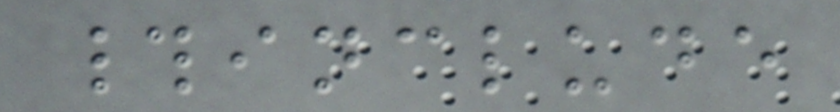#include
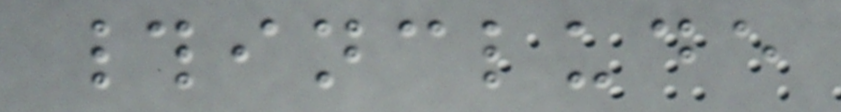#include
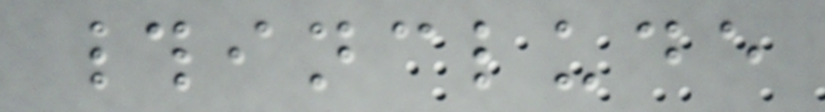#include
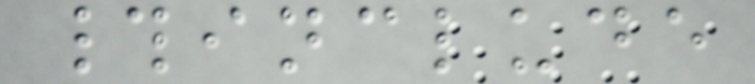#include
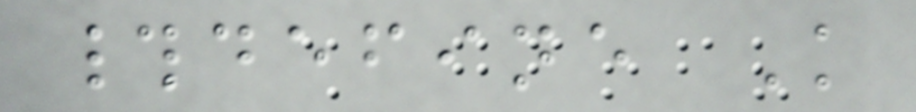#define K
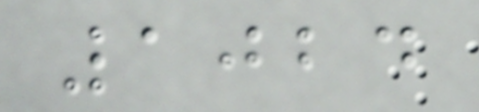1024
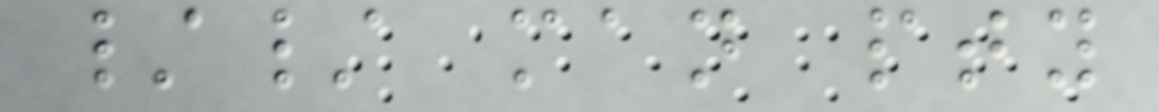// man pty
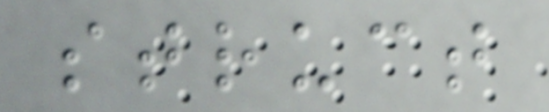struct
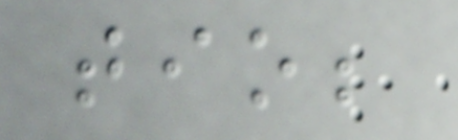tio;
